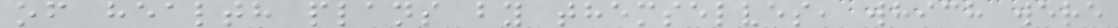of health plans by themselves, which were
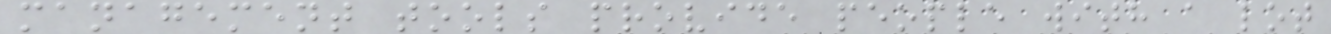management tools provide people with a lot
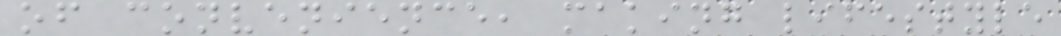of convenience, making lifestyle
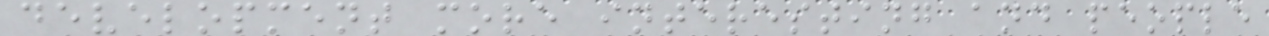development more interesting and people
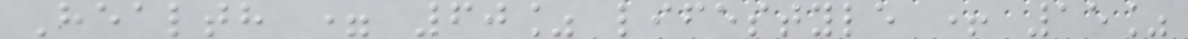Health = 60% lifestyle + 15%
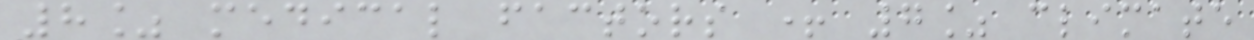8% medical factors + 7% climate
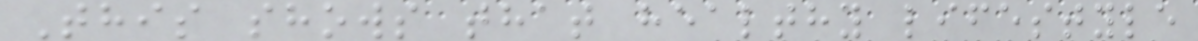This shows that healthy lifestyle
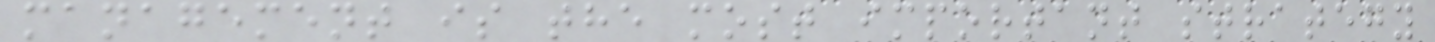management is the most important strategy
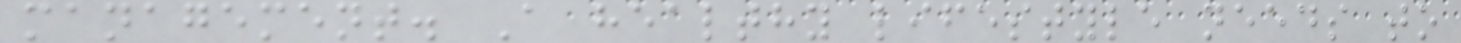management. A healthy lifestyle needs to
